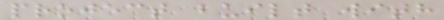project built with
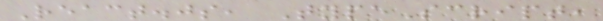React.js, TypeScript,
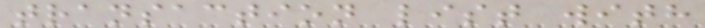transaction list with
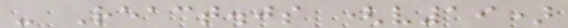- React.js (v19)
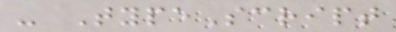- TypeScript
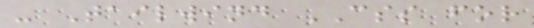- Tailwind CSS for
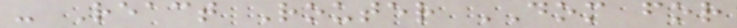- React Router DOM for
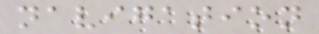navigation
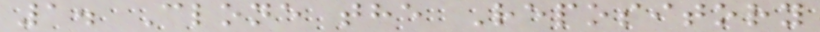1. Clone the Repository
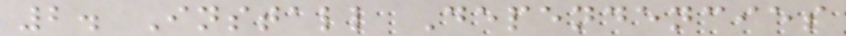2. Install Dependencies
